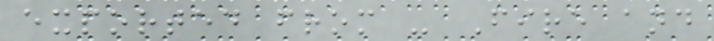exported from - Fire and
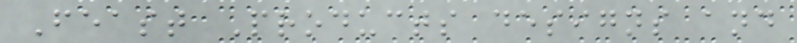Feast Products designs and
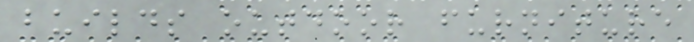builds outdoor furniture
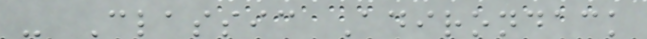- Classic Adirondack
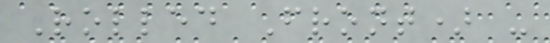Rolled Front) -
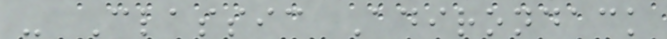- Classic Adirondack
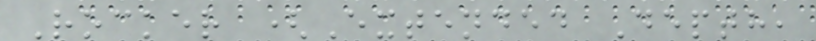Rocker (Extended Depth,
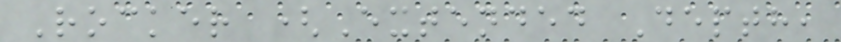Rocker (Extended Depth,
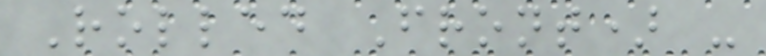Rolled Front) -
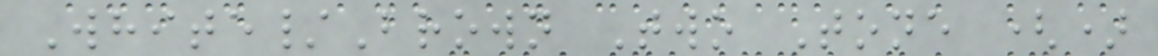White/Brown Two Tone ()
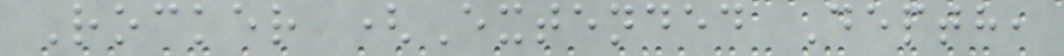Rocker (Extended Depth,
